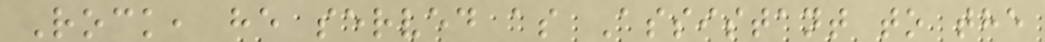Rock, he served as Assistant to the
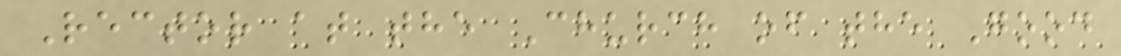Rector at the Church of the Good
